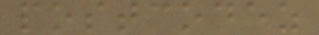postcodez
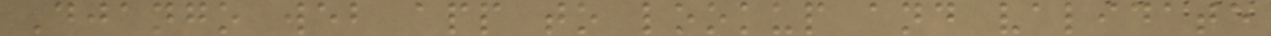Django web app to lookup and validate
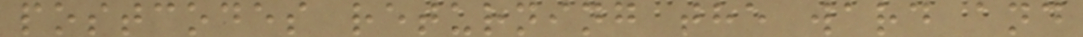postcodes returning the ward and
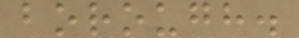borough.
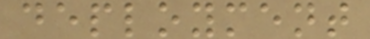deployment
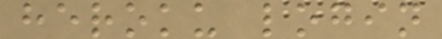heroku login
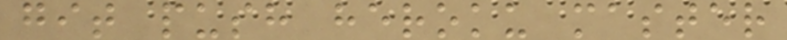git push heroku master
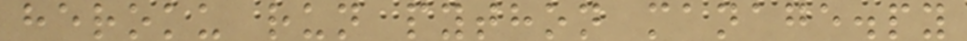heroku run python manage.py
